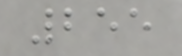255
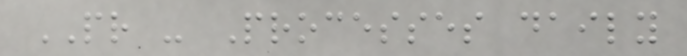PR - Processes daily
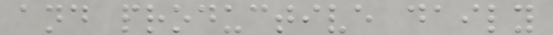and productive daily
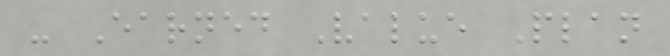- Earned Value Plan
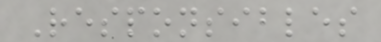Responsibles
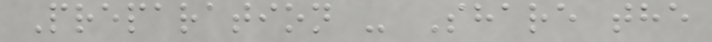Preparation - Share the
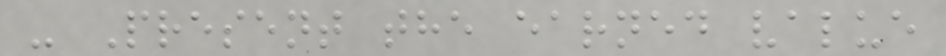- Present the earned value
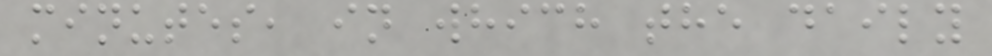minutes, in which the daily
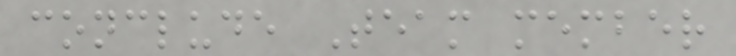conclude Team member
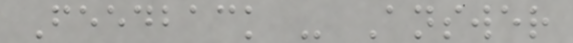Feedback - Answer
